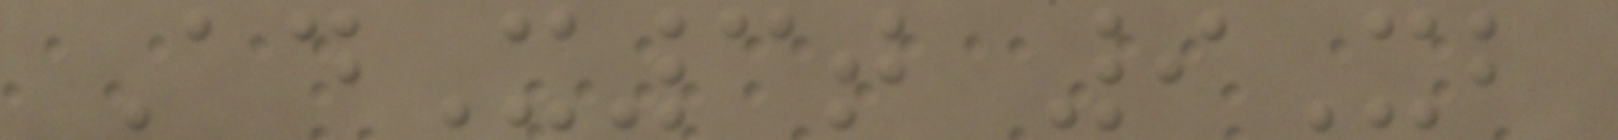AdX3t 9Xb
